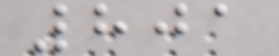801
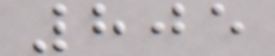805
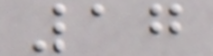17
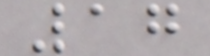17
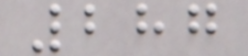287
